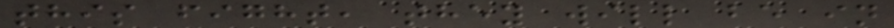this fight, they will be in
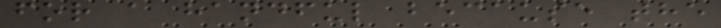for a handful because the
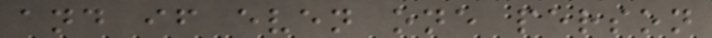and if even one person
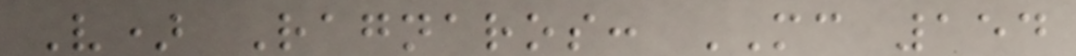V) Ragnaros: MC 154
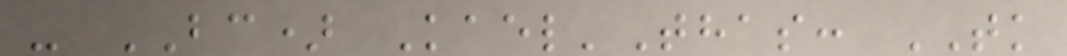- BC) Kael'Thas: TK
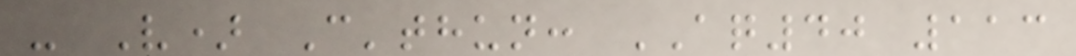- V) C'thun: AQ40 113
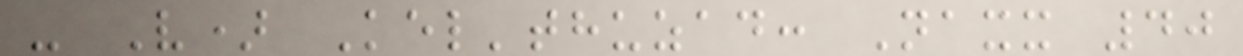- V) Kel'thuzad: Naxx 40
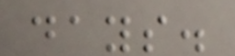days.
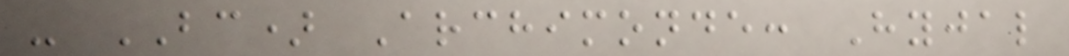- BC) Archimonde: Hyjal
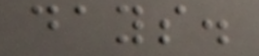days.
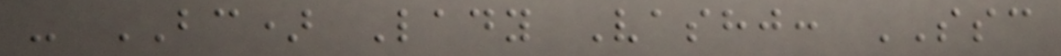- BC) Lady Vashj: SSC
